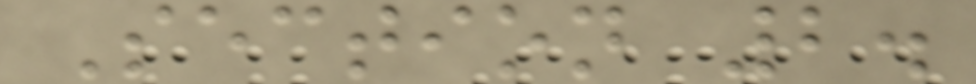Section 2.
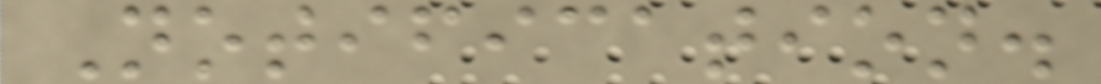Notification.
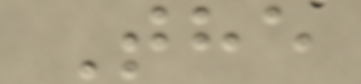The
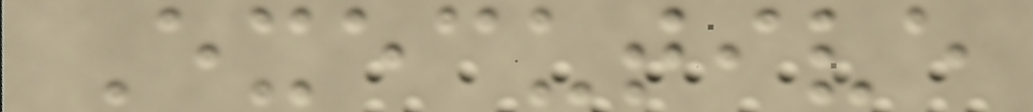Executive
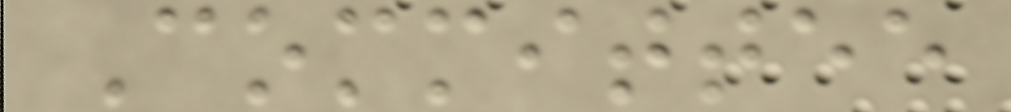Committee
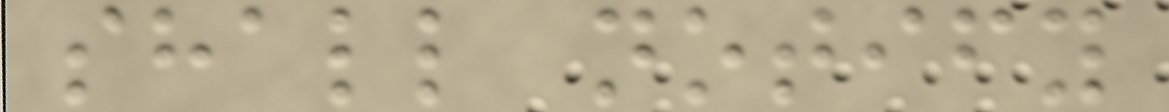shall notify
